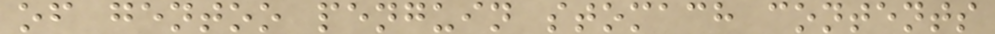of gentoo penguin stomach contents
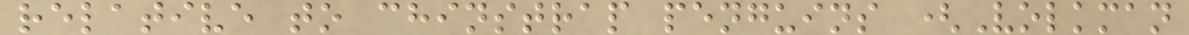relative to chinstrap penguins (Volkman
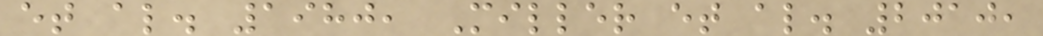et al. 1980, Miller et al. 2010,
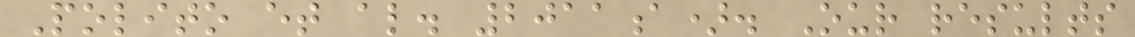Polito et al. 2011a). Our results
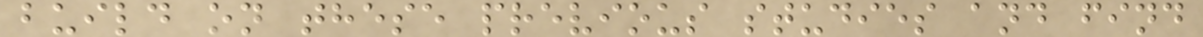build on these previous studies and find
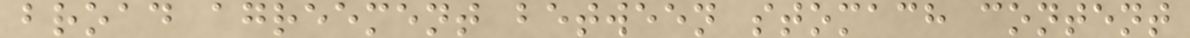broad agreement between stomach content
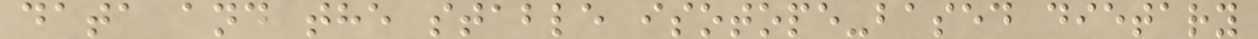data and the stable isotope-based dietary
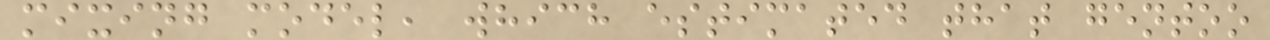mixing model, which estimated that gentoo
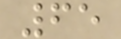65
